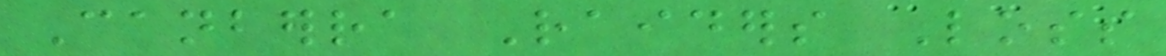Canberra Raiders Loss
